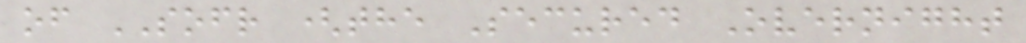of SOFR (the Secured Overnight
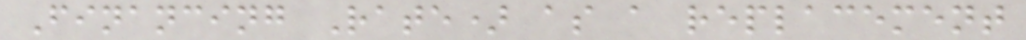Financing Rate) as a replacement
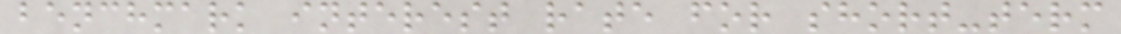benchmark interest rate for short-term
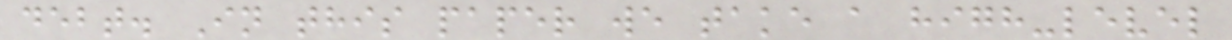debt. In this paper we take a high-level
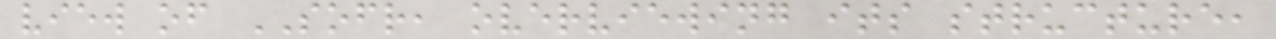view of SOFR, overviewing its structure,
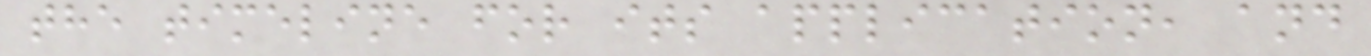the timeline for its application, and
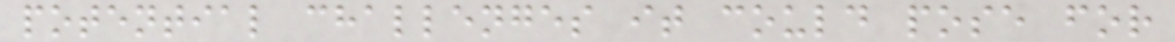potential challenges it could pose for
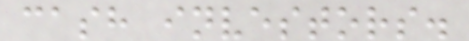cash investors.
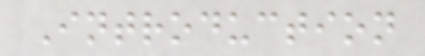Introduction
